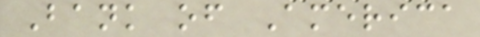Bank of America
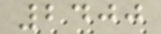2400
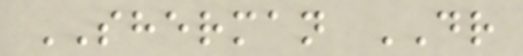SHERMAN DR
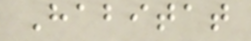Habitat
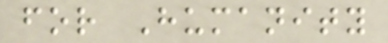for Humanity
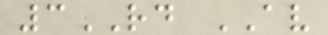3RD AV
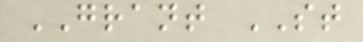GRANT ST
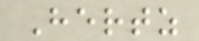Hertz
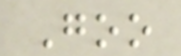Goo
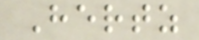Hertz
